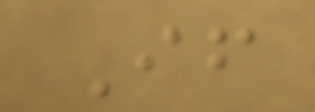If
